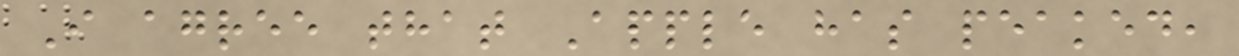I agree that Apple has peaked,
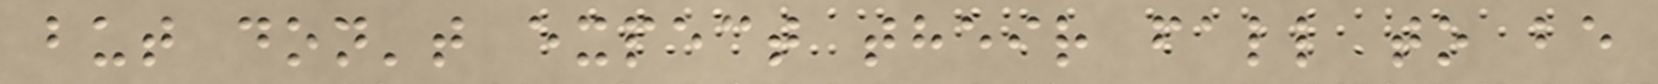but don't expect their fall to be
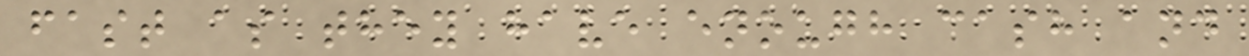fast as they have enough cash and
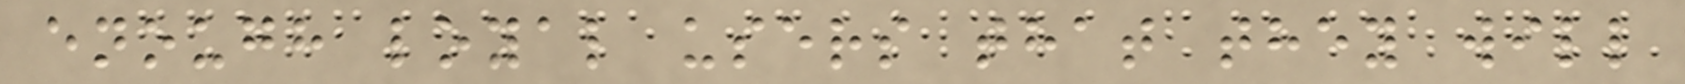enough loyal users that they will
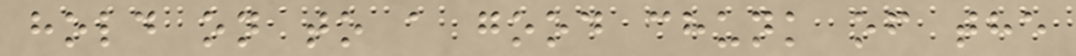hold on to a good chunk of the
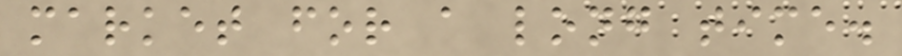market for a long time.
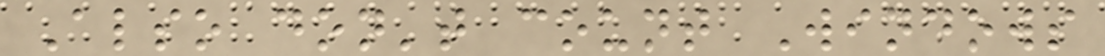Also don't count Windows
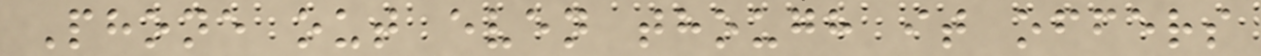Phone out even though it offers
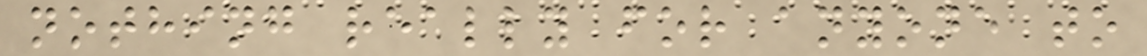nothing really for anyone to
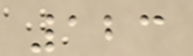123
